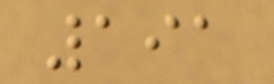191
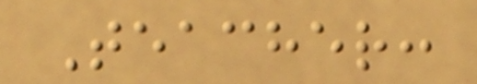Teacher:
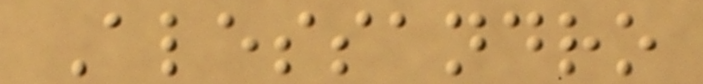Alessandro
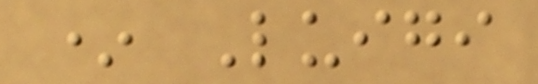* Luigi
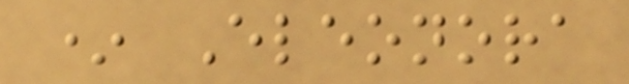* Eleonora
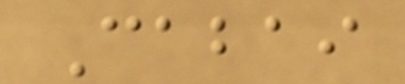Cabai
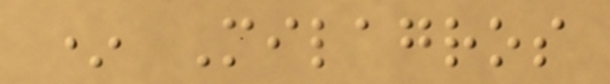* Milagros
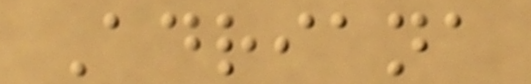Adriana
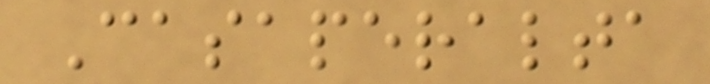Casaperalta
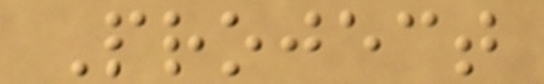Project
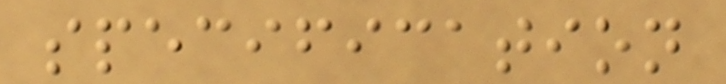specification
